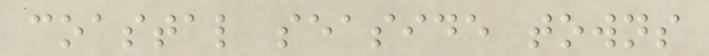coastal seaside towns
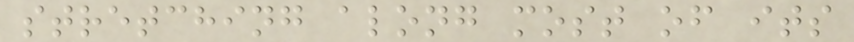stretching along most of its
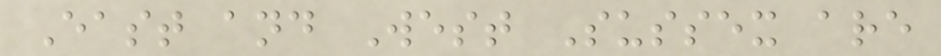East and West Sussex are
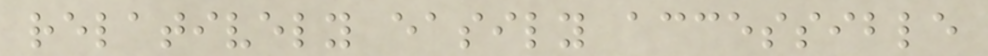relatively easily accessible
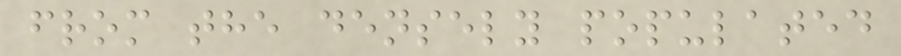from the densely populated
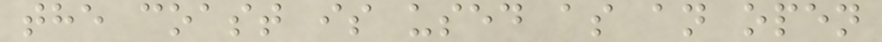the coast is used as an open
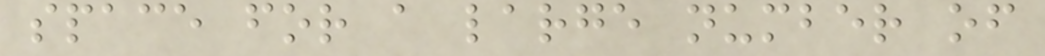space for a large number of
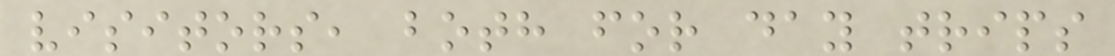visitors, both for day trips
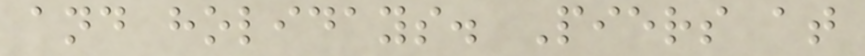and holidays. Piers at
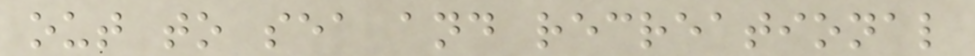out to sea and recreational
